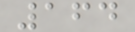164
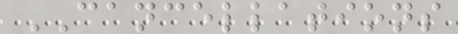CANCELLATIONS
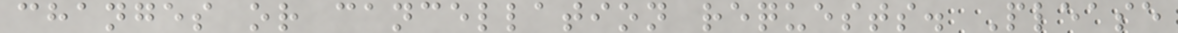changes or cancellation requests. Please
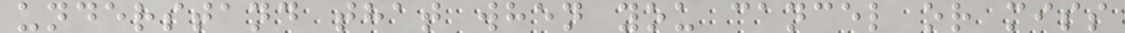understand that when you cancel or miss
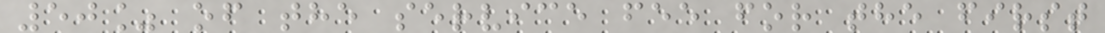50% of the service fee for the first
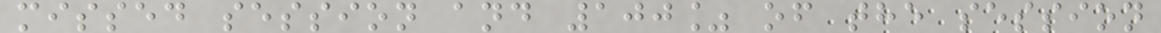missed session and 100% of the session
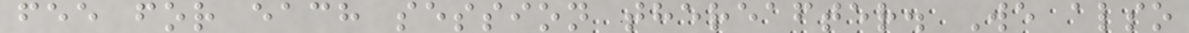fee for each session thereafter. We also
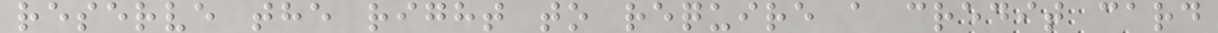reserve the right to require a credit card
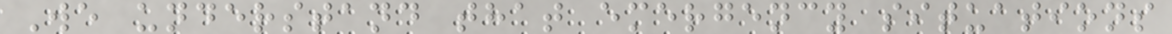We understand that emergency situations
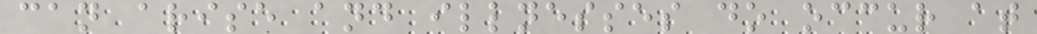can arise and illnesses do occur at
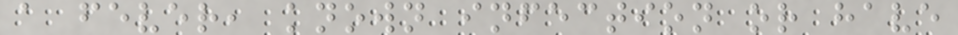a fever, known infection or have
